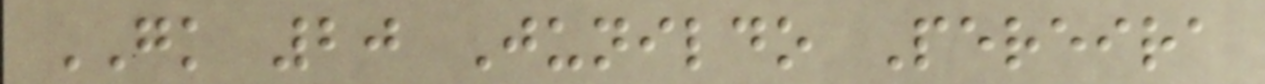GK 20 Junildo Pereira
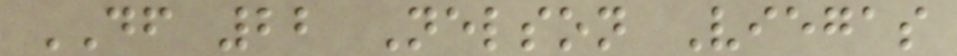DF 22 Nelson Viegas
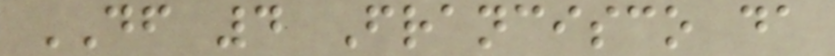DF 4 Francisco da
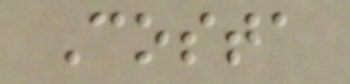Costa
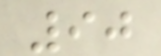90
